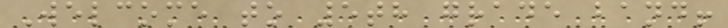Welcome to 5th grade band!
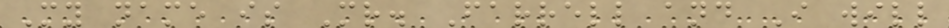My name is Mr. Farrell and I will
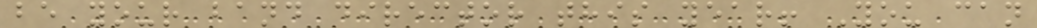be your band director this year! You can
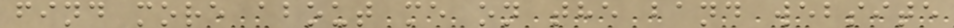find more about me on the band website
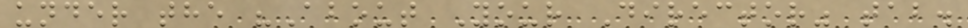under the "About Your Director" tab.
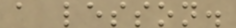a lesson.
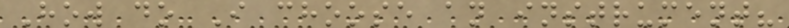How do I choose an instrument?
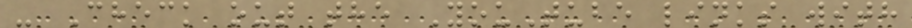- Check out the YouTube links with
